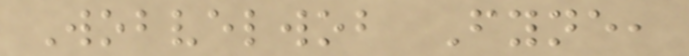Wobvelwob Fyne,
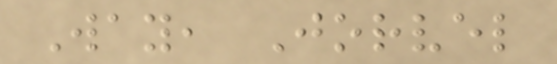Way, Jorvel
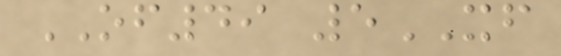OF49 5XF
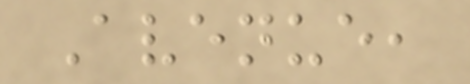Avenue,
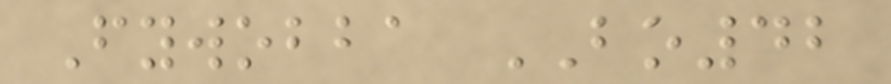Fywobba BO42
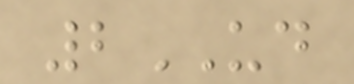2UD
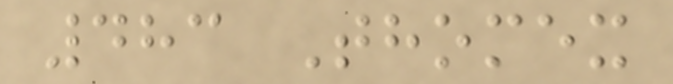483 Thomex
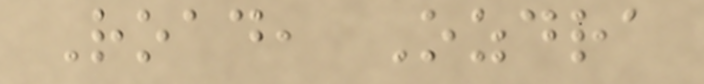Road, Ozdra
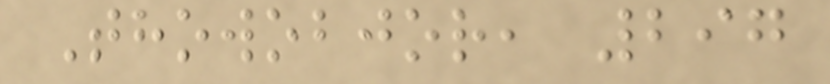Thowobjor, 297
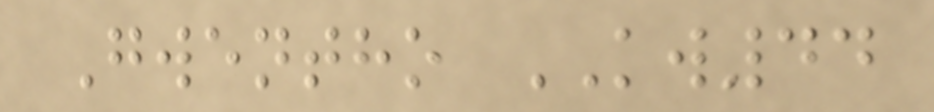Gwentho KW44
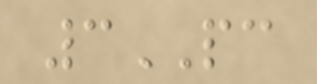3PC
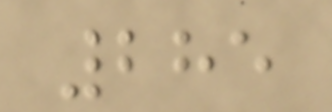285
